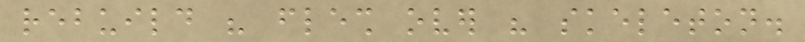rebuild his flesh over his skeleton.
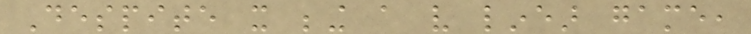Despite it being a very linear game,
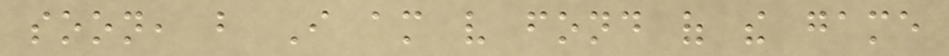soon, but I am very fond of the game
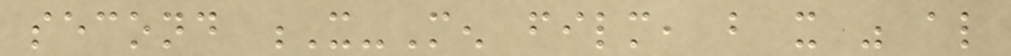second X-Men film, but it was also
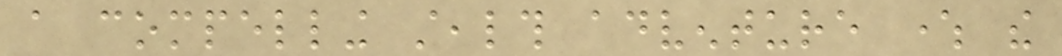a compelling stealth adventure where the
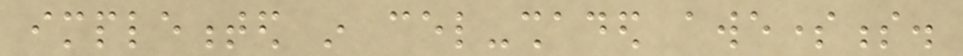implemented in cel-shaded awesomeness.
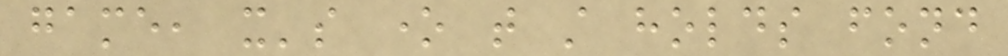game, it's one that still holds fond
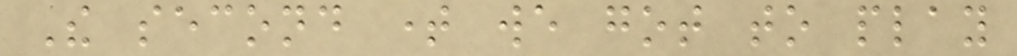The second time we got to play
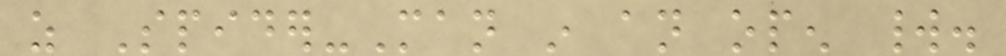as Spider-Man in an open world.
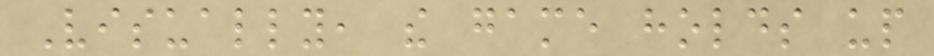Visually, the game holds up
